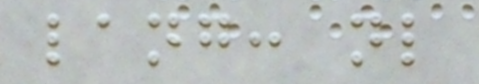lang: nl
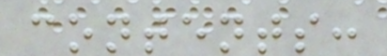contents:
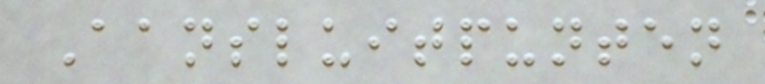Aansluitpunten
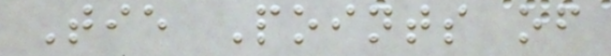Tie Points of
